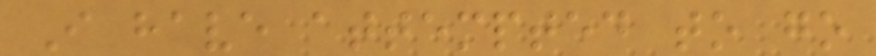I have attempted to go
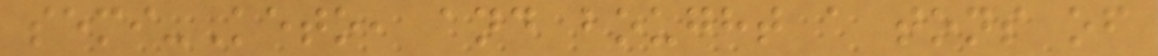semi-Keto, and bought a tons of
